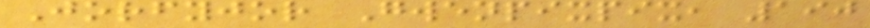Jorfyjor Gwenpixpix, 190
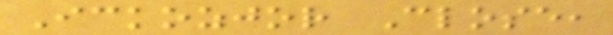Ickozjor Close,
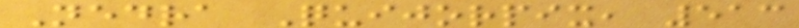Nedra Quijorpix, 513
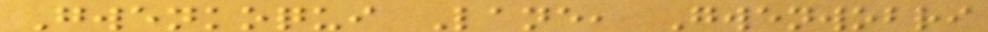Gwenkoqui Lane, Gwenwobri
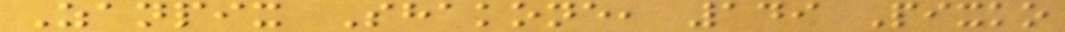Zanpix Shakone, 149 Pixko
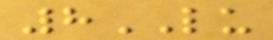8LU
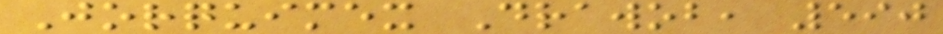Jorquimex Drawob, 590
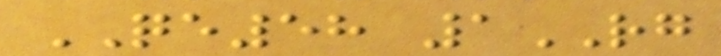QE58 1RG
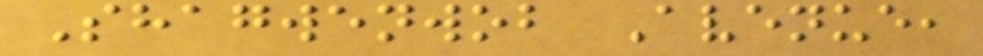Shagwenwob Avenue,
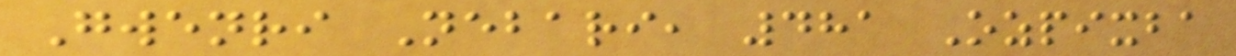Gwenri Nebari, 481 Ozpixba
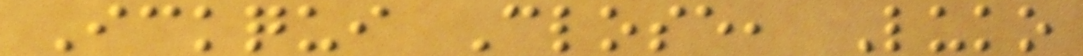Ickqui Close, Luko
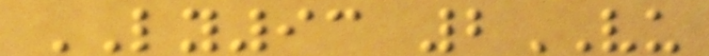LY93 2VU
